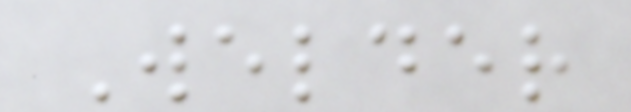Welder
